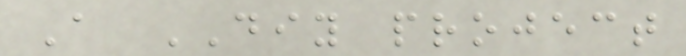A DIY project
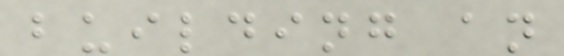building an
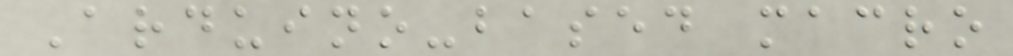Arduino-based macro
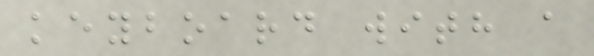keyboard with a
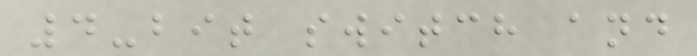4-bit switch and
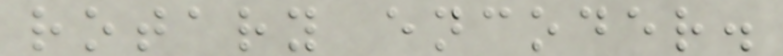rotary encoder.
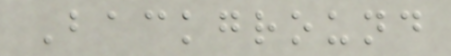Background
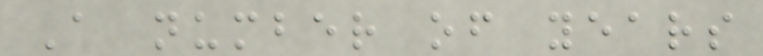A number of years
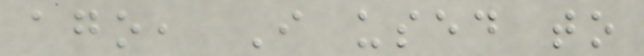ago, I used to
